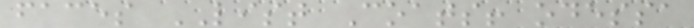faces LIST Coats! odessa
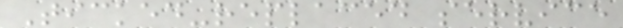Ticked-replaced service
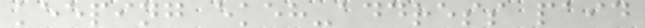keeping ekeh-address paid
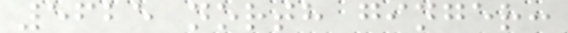5625 north ginger:
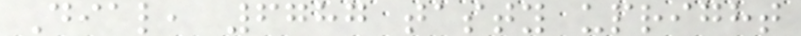Dial, 6787 tasty upright
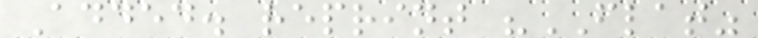Added. reprint "FLAT"
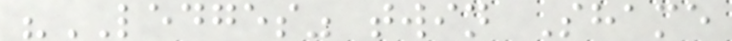"LEDGES" twin Shame
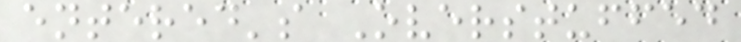entered's Overstuffed
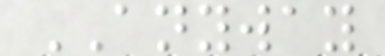ANYWAY
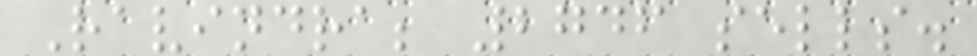Ravindra; 2746 sells.
